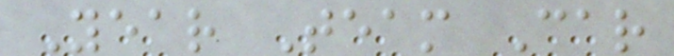Year Team Car
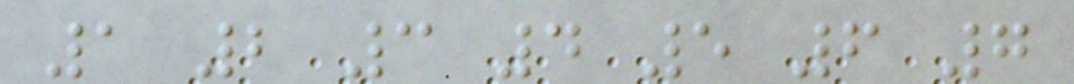1 2 3 4 5 6 7
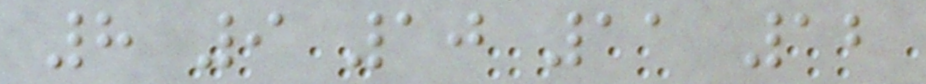8 9 10 11 12
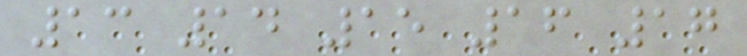13 14 15 16 17
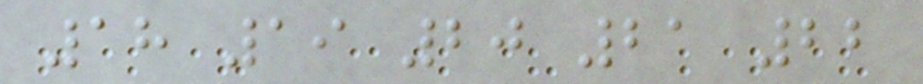18 19 20 21 22
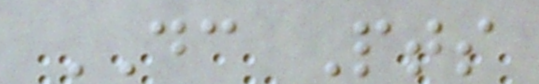DC Pts
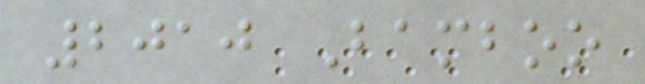2010 Bamboo
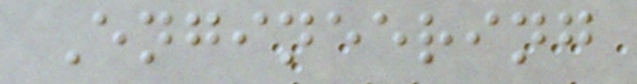Engineering
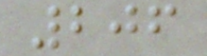206
